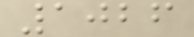1026
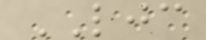LJC
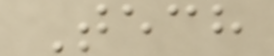Tech
